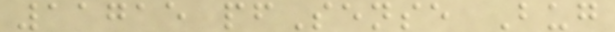11715 pfSense Bug
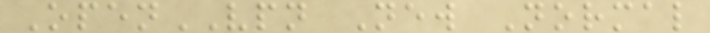OpenVPN New Normal
